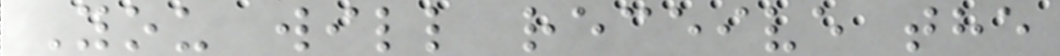You will receive the
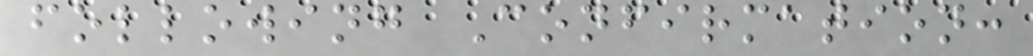following Confirmation:
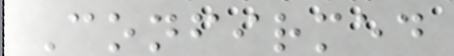Confirmed
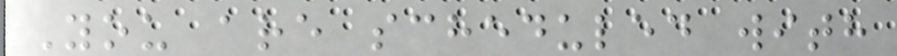You are scheduled with
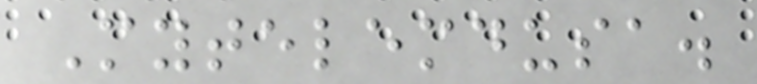Mytelemdusa.
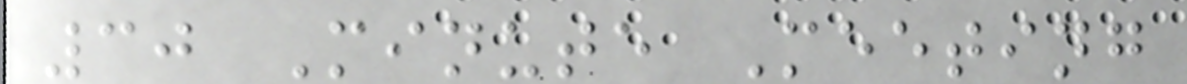30 Minute Meeting
